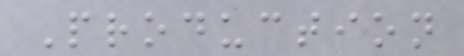Production
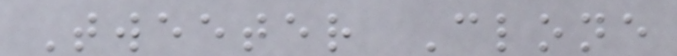Tweeter Clone
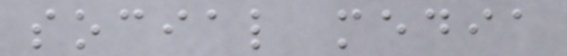social media
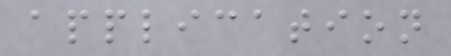application
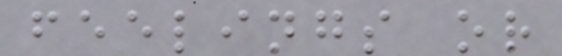feelings or
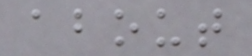about
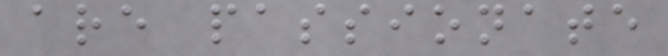are passionate
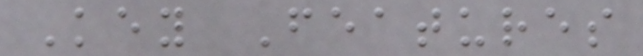Key Features
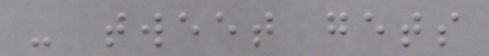- tweet gets
